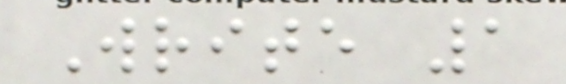Write 1
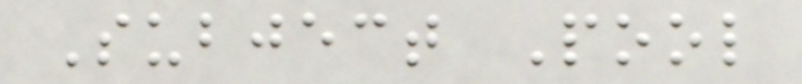Subject Pool
